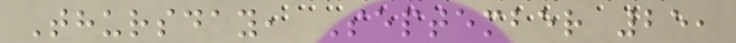Thursday, September 25,
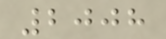2008
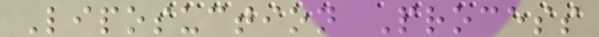Liposuction Process
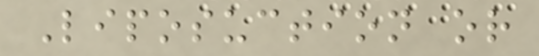Liposuction or
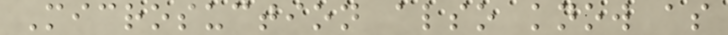Microsuction also know as
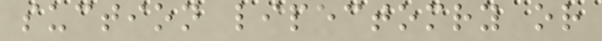suction lipectomry or
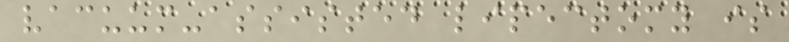vacuum-assisted lipectomy is
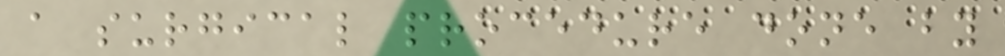a surgical procedure done by
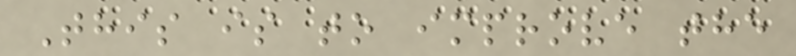This is to improve the
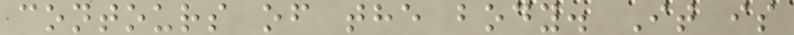contours of the body. It is
